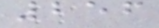256
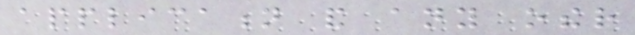application and any other
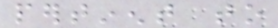pertinent to
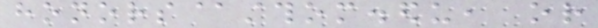honors@stthom.edu, or
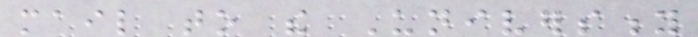mail to the University
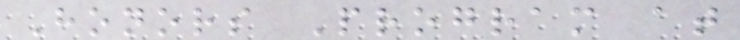Honors Program at
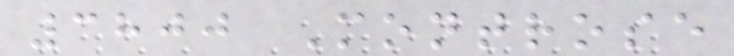3800 Montrose
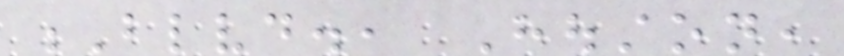Blvd., Houston,
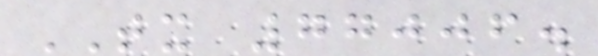TX 77006.
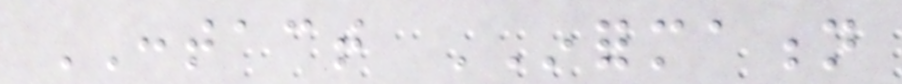CONTACT INFORMATION
